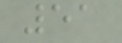51
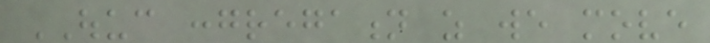OUUC congregation as we move
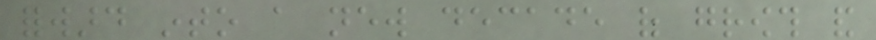forward into a new decade of growth and
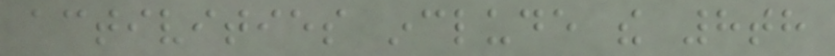activities include the 8th
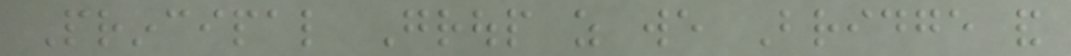Principal Group as we Bridge and
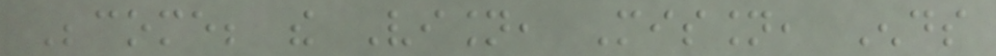Become; the Vision, Mission, Ends
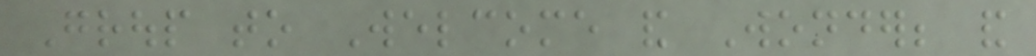Group to Welcome and Wonder; and
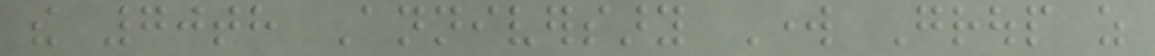the 70th Anniversary Work Group as
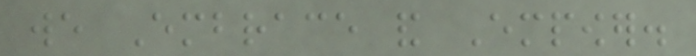we Embrace and Empower.
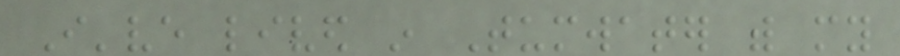I've lived in Tumwater with my
